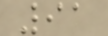91
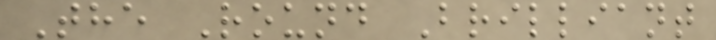The Round Brilliant
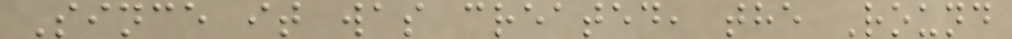Since it was created, the Round
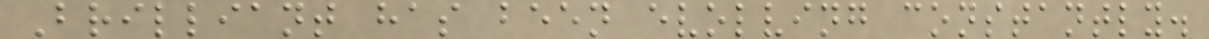Brilliant has been evolving constantly.
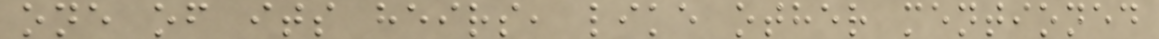one of its heirs, like other mentioned
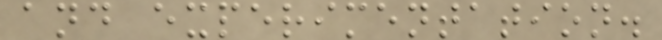and experimentation.
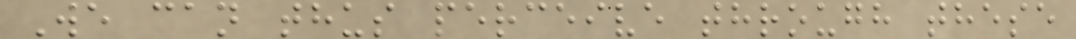We can thus perceive through these
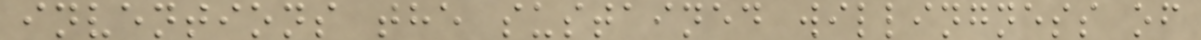inventions the sustained willingness of
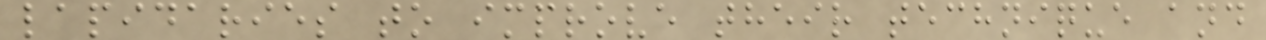lapidaries to improve their technique and
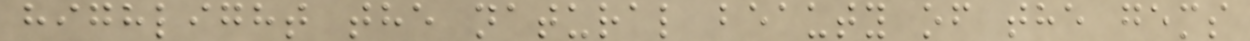highlight the natural beauty of the gems
